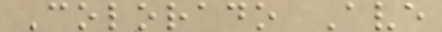Colorado Ave
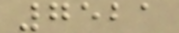7521
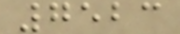7523
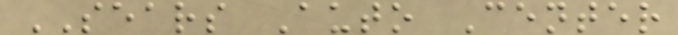SEARS Auto Center
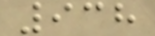938
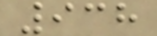938
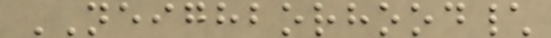NEIGHBORHOOD\
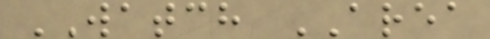WATCH AREA
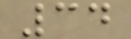34
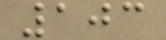103
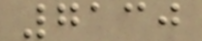7130
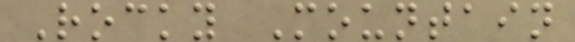Rocky Mountain
